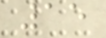15
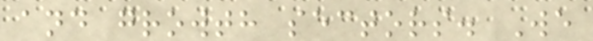and growth sectors. We
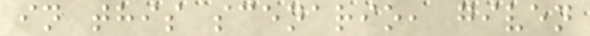in this scenario, given
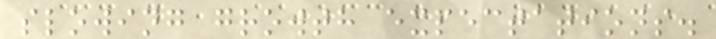slowing growth expectations.
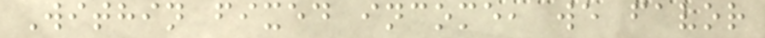Within fixed income, we favor
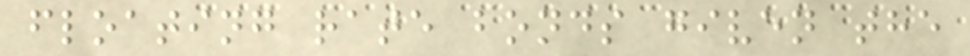floating rate bonds given the
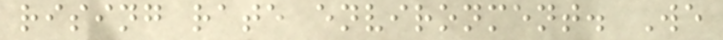rising rate environment. We
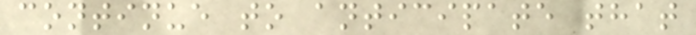continue to anticipate that
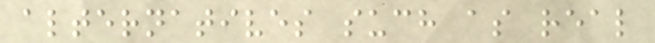alternatives such as real
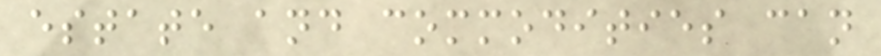estate and commodities can
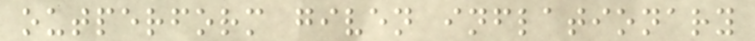outperform given inflationary
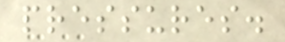pressures.
